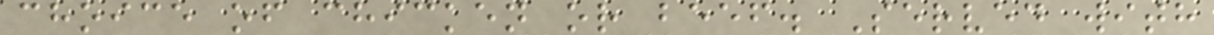choice of chicken or beef. Served with
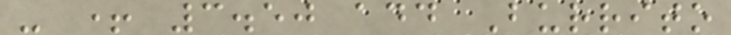- + 3.50 add Burrito
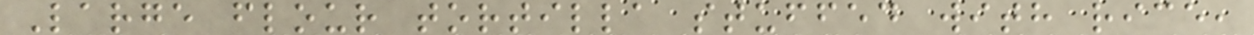Large flour tortilla stuffed with rice,
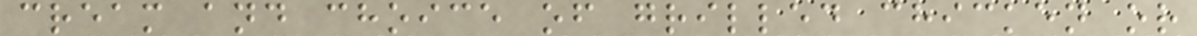cream and choice of grilled chicken or
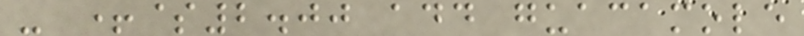- +$2.00 add guacamole
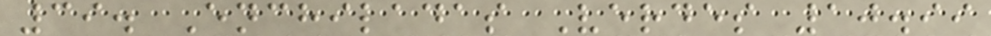39. Enchiladas Verdes 10.99
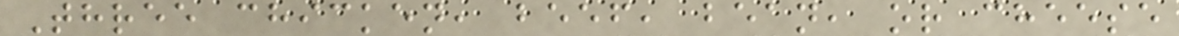Three chicken, beef, bean, or cheese
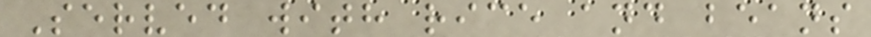Served with rice and beans
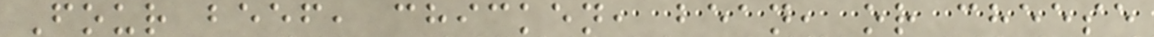Four beef, chicken, bean, or cheese
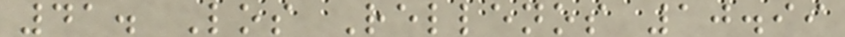41. Los Rellenos 10.99
